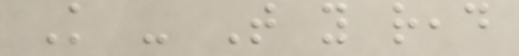Knowledge - That you read
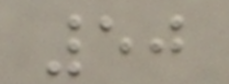50
